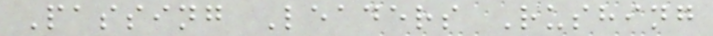Passing Leaders Rushing
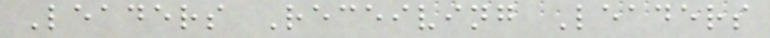Leaders Receiving Leaders
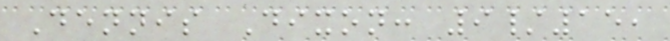Dennis Dixon: 9/15,
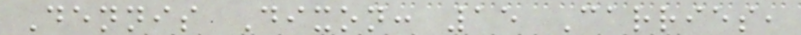Dennis Dixon: 15 Carries,
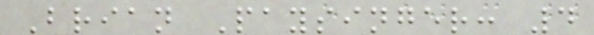Brian Paysinger: 4
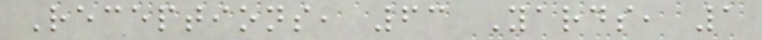Receptions, 63 Yards, 1
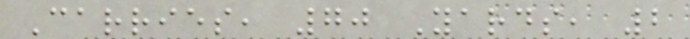Carries, 70 Yards, 2
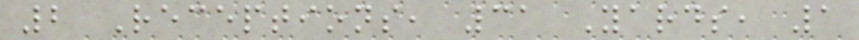2 Receptions, 31 Yards, 1
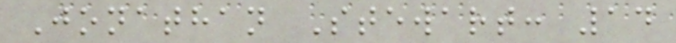Jonathan Stewart: 14
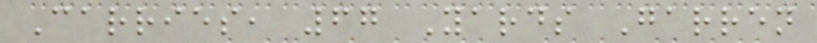Carries, 67 Yards Garren
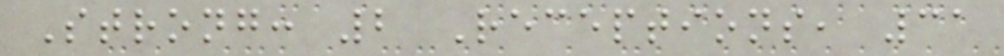Strong: 2 Receptions, 31
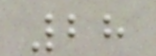28
